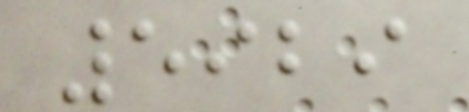5929
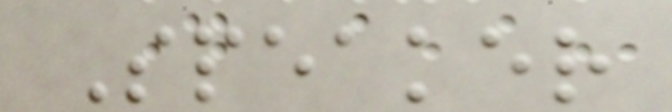Speaker
